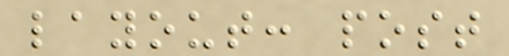layout: post
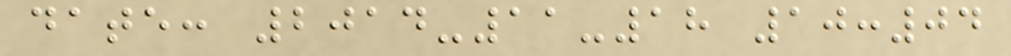date: 2014-11-18 10:04
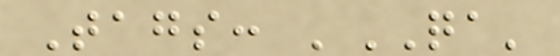Tags: 'QA'
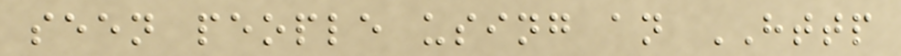seen people using an HTTP
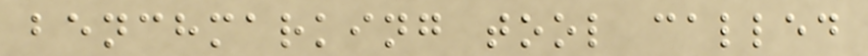benchmarking tool called
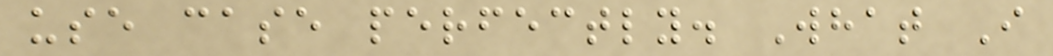use case perfectly. What I
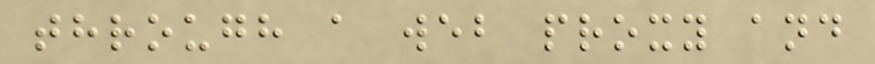through a web proxy and
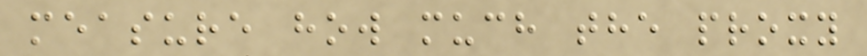measure how much the proxy
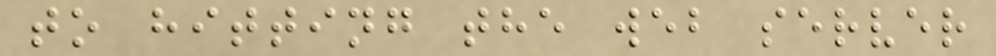to hitting the web server
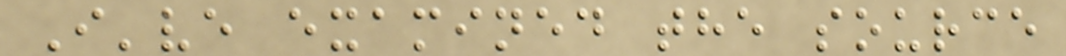I've examined the source
